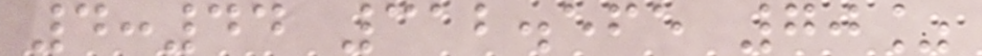4:44 312.565 70%
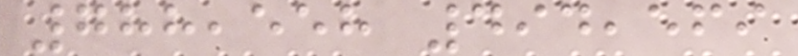788,558 494,569
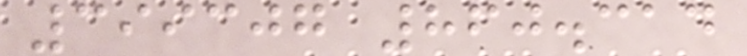399307 860.314
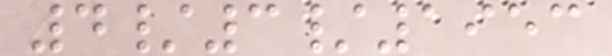4/3/1953
